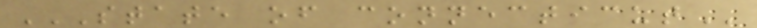STATE OF CONNECTICUT
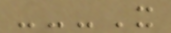---X
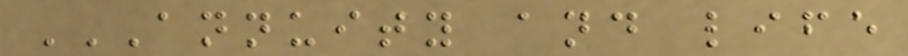ANNUITY AND LIFE
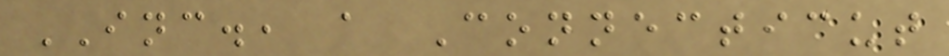INC., a Connecticut
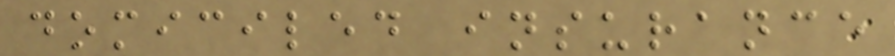domiciled insurance
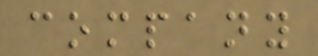company
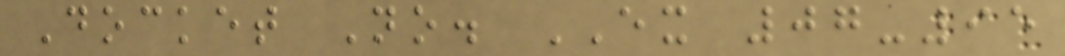Docket No. EX 07-95
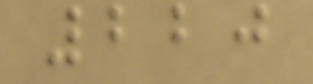220
